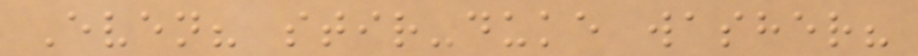Even? stir-duke washer?
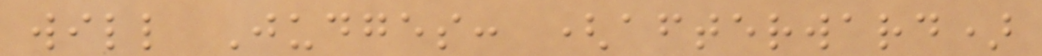will Judges: (afterward)
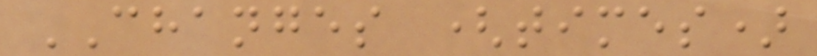CHANGES (times)
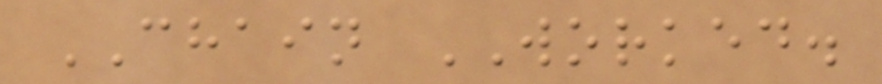CHAIN WORKED.
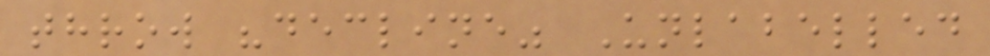throw "decline" Unlabelled
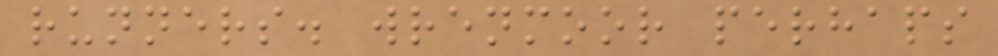runners. wrenmoor perhaps
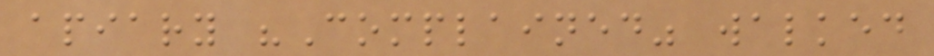apiary "Complained" walked
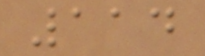114
